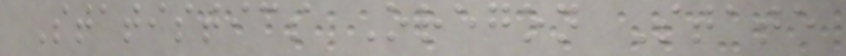Statistics Oregon State
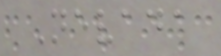Nevada
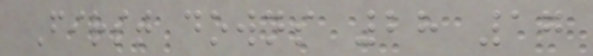First downs 28 17
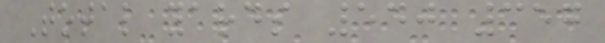Total yards 540 357
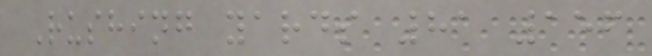Rushing yards 81 156
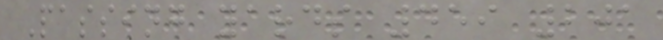Passing yards 459 201
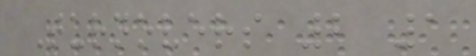Turnovers 2 1
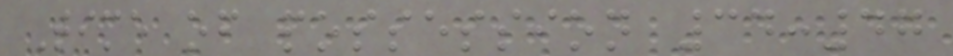Time of possession 34:47
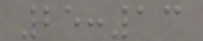25:13
